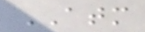ATM
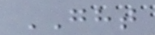GHT
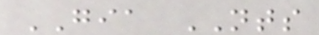GIA NTS
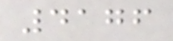4176
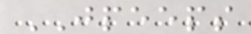JPEEPS
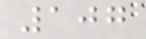107
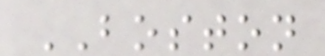BOSTON
